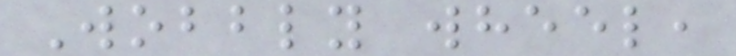Wobbly wheel,
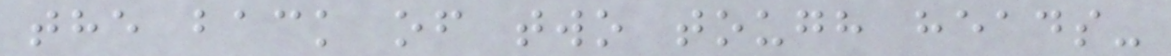the back of two tough heads-
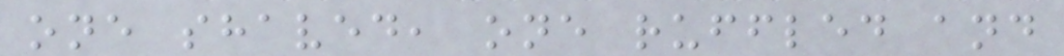one shaved, one ruffled and
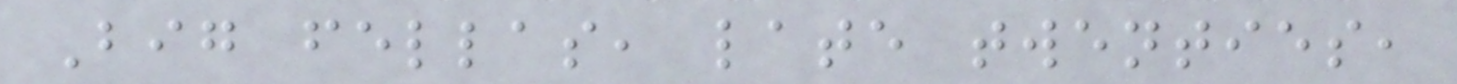Big fellas, late twenties,
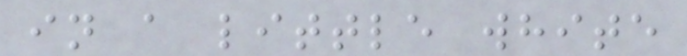in a little white
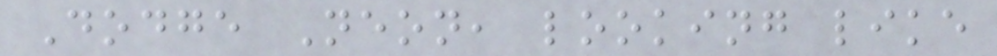Dodge Neon, looking like
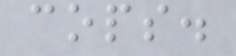cops.
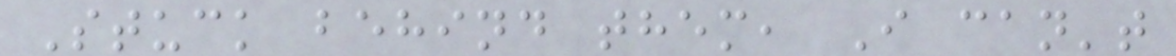Stuck behind them, I can't
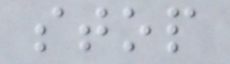stop
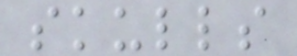skulls
